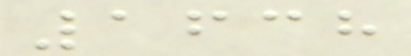1638
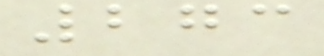273
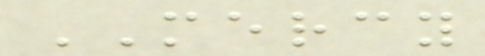MERCY
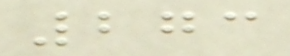273
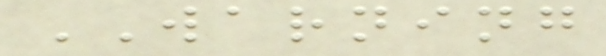WARNING
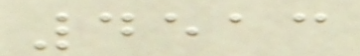4513
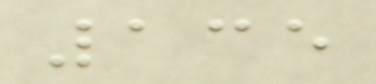135
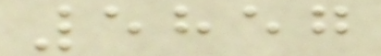5857
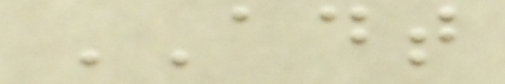ADT
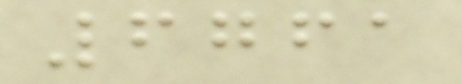6761
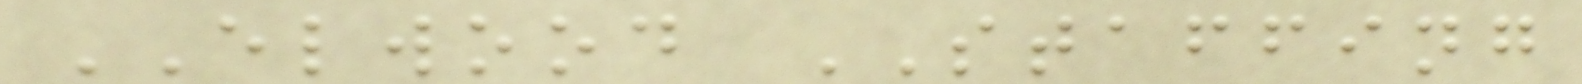ELWOOD STAFFING
